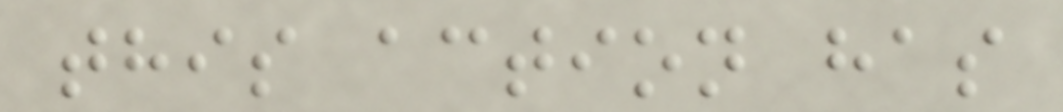this action has
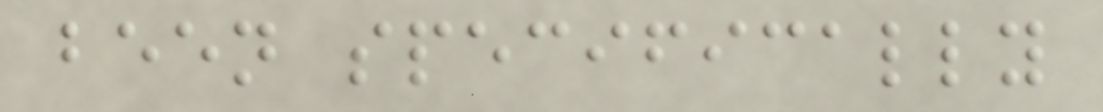been specifically
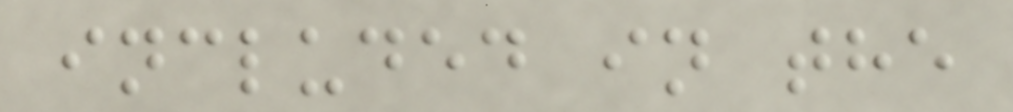included in the
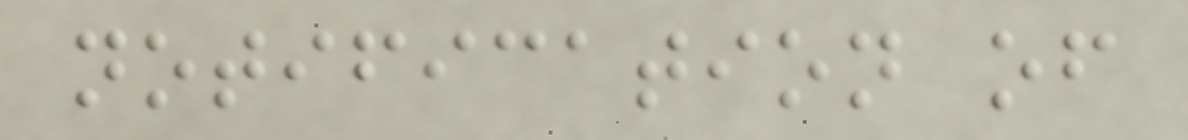notification of
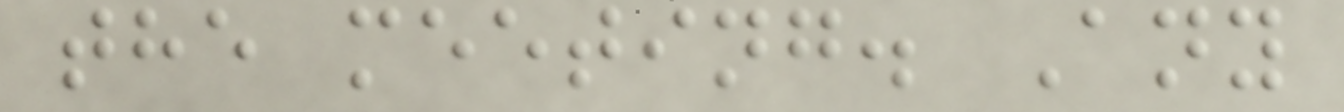the meeting. Any
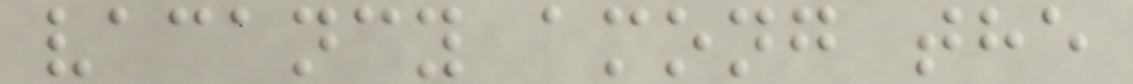vacancy among the
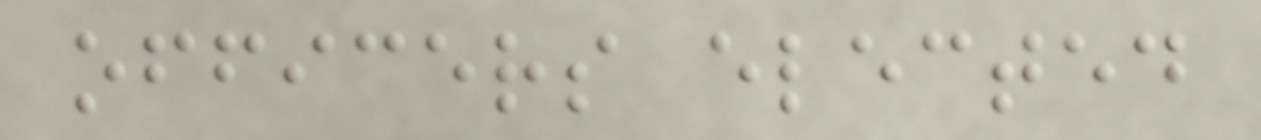officers elected
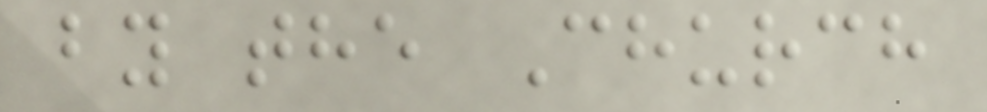by the Church
